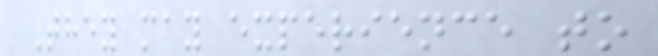They may experience to
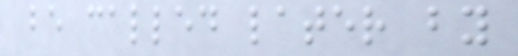be called later by
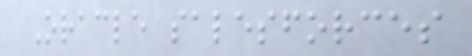Oracle salesforces
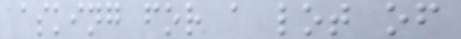asking for a lot of
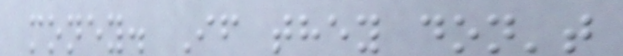money. If they don't
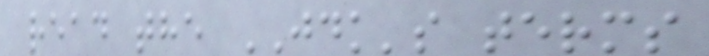read the JDK's terms
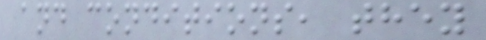and conditions, they
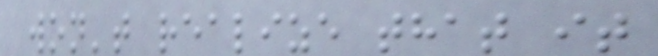won't realize that it
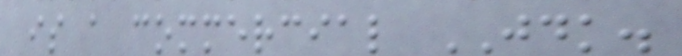is a commercial JDK.
